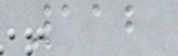112
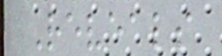Reveals
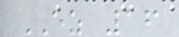EZ 16
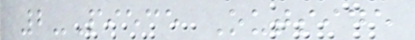2-Piece Outside
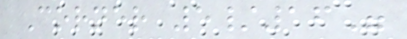Corner 5/16"
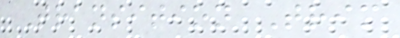Transition Trim
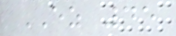EZ 45
